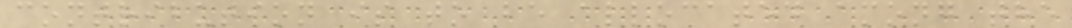contribution is to be allocated among the
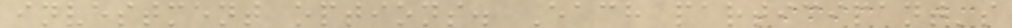investment options. Each participant's
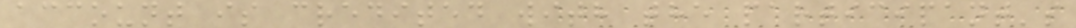account is credited with the participant's
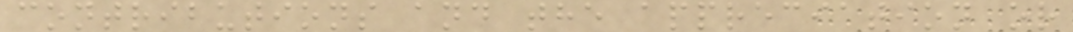contributions and the appreciation or
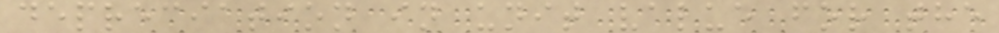depreciation in unit value for the
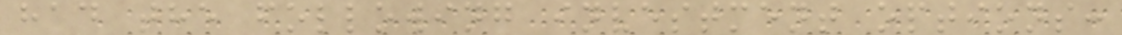had the following investment options:
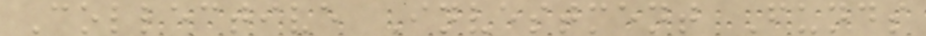Collective Investment Funds
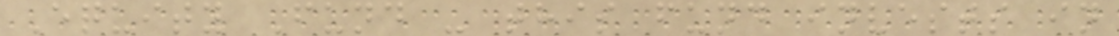Equity Fund - this fund invests in
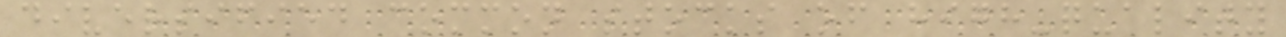diversified common stocks of high-quality
